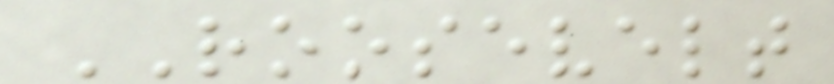ROOSEVELT
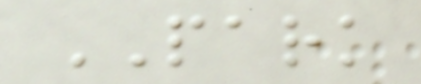PARK
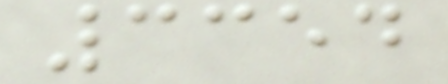3354
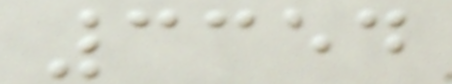3354
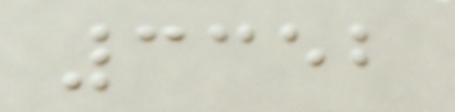3352
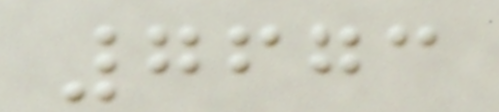7673
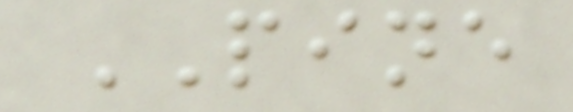PINE
